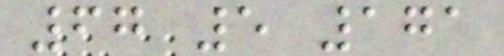67 5 171
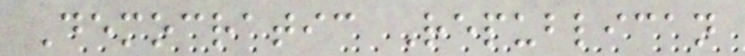Democratic Republican
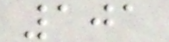101
